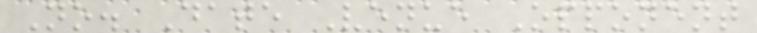No. Date Venue Opponent
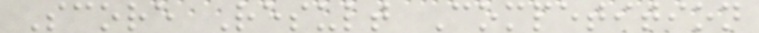Score Result Competition
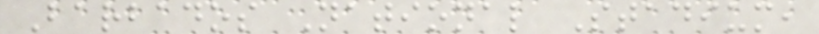Barbados National Stadium,
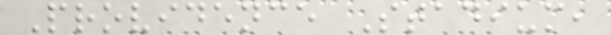Providence Stadium,
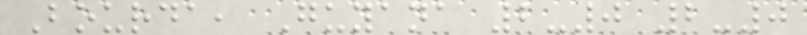Bourda, Guyana 2-0 2-0
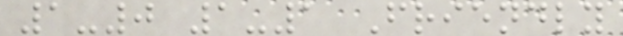1-0 1-1 Friendly
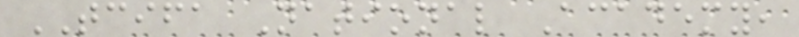TCIFA National Academy,
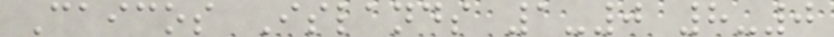Caicos Islands 1-0 8-0
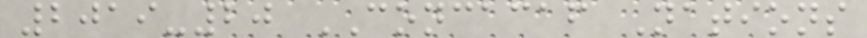2019-20 CONCACAF Nations
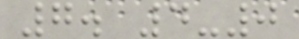7. 4-0
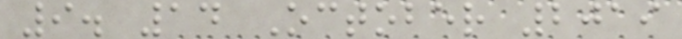9. 14 October 2019
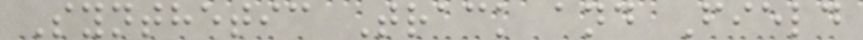Synthetic Track and Field
